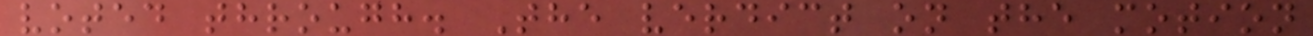voted through. The verdict on the motion
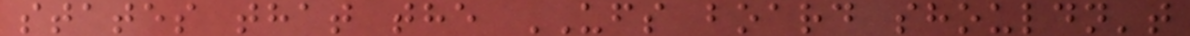states that the UFS board shouldn't
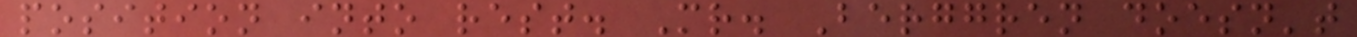position into rest. Mr. Berggren doesn't
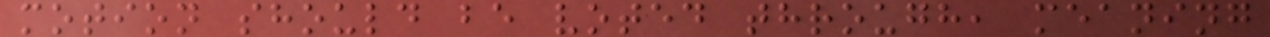motion should be voted through, meaning
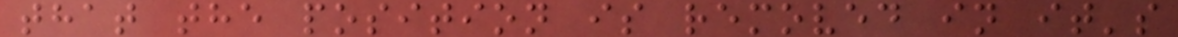that the position is removed in it's
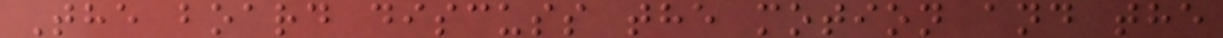The board discuss the motion and the
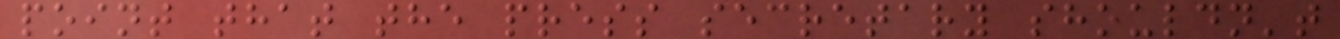point that the press secretary shouldn't
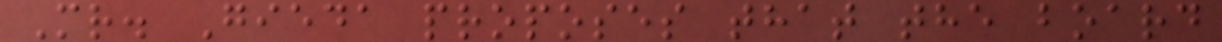Mr. Gieda proposes that the board
